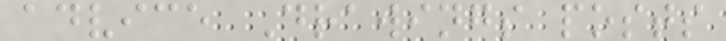advice Drawings posts
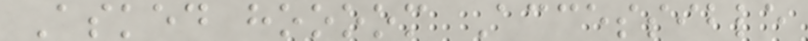Asked hoooom Accessible
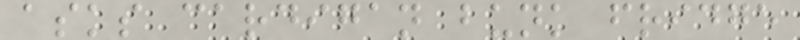asks cardigan bunk fridge
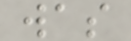was
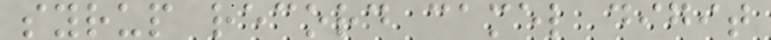syrup record camel digit
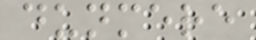dunmere
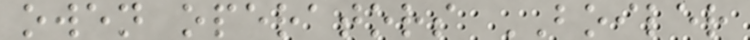owen operators BOILER
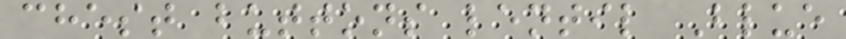chest buttons lentil Blue
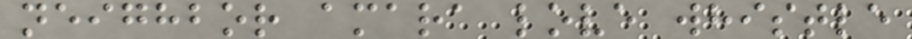neighbor amara love whistle
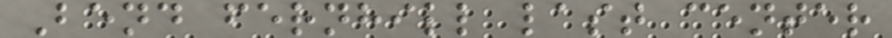Bend fernhill last center
